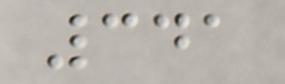341
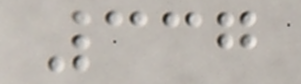337
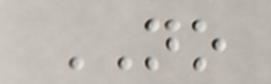NO
